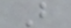B
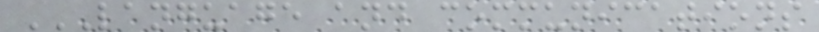LANGUAGE AND COMMUNICATIONS
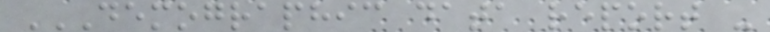DEMOGRAPHIC DATA REPORT -
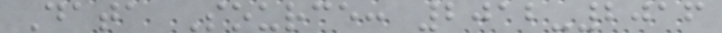Data Source: 2012-2016
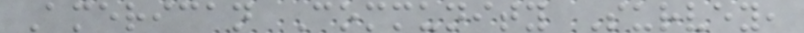American Community Survey,
